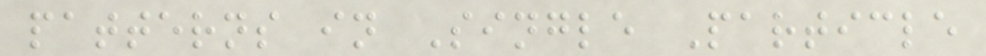patterns in Single Particle
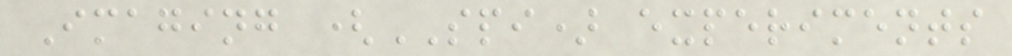Imaging (SPI) experiments
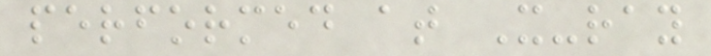performed at X-ray
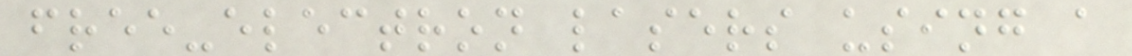free-electron lasers using a
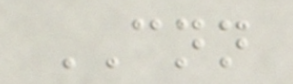CNN
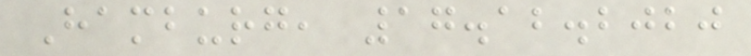Hamburg, 17.12.2020
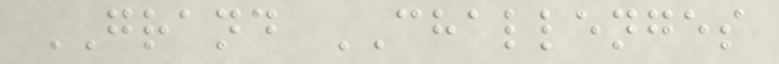GRAND CHALLENGES
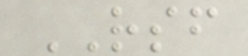RSF
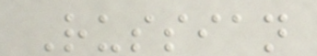Russian
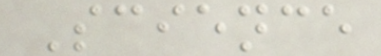Science
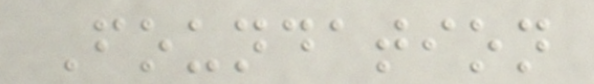Foundation
